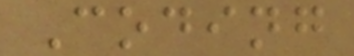Coding
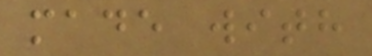made with
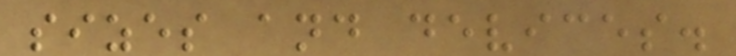sizes and devices.
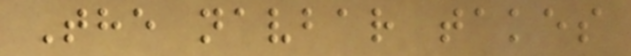The navbar takes
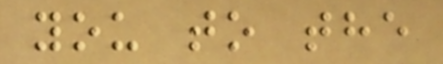you to the
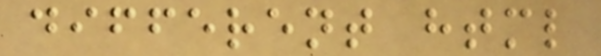different html
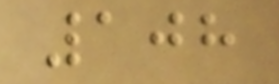108
